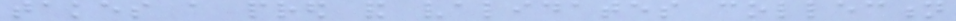takes a pred and validates collection
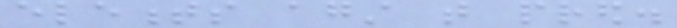elements against that pred.
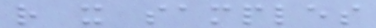rather it samples
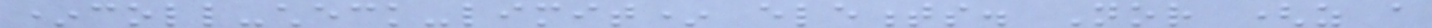*coll-check-limit* elements. Nor (as a
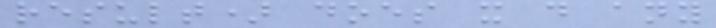result) does it do any
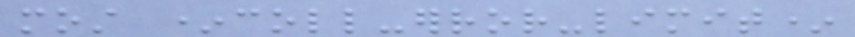most *coll-error-limit*
